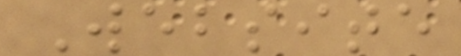Website
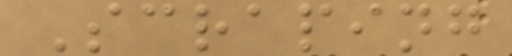Scraping
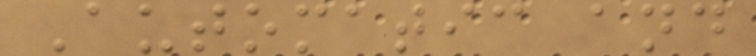Automatic and
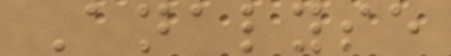Analyse
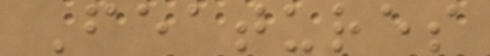Features
